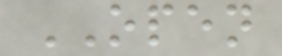OPEN
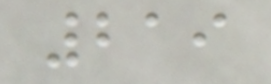219
